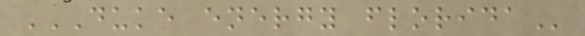DUKE ENERGY FLORIDA
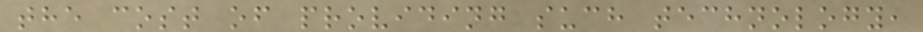the cost of providing such technology,
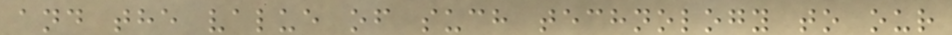and the value of such technology to our
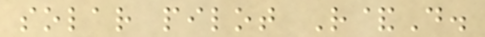solar pilot R&D.
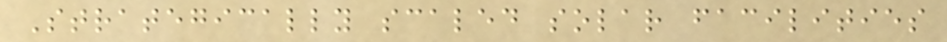Strategically scaled solar facilities
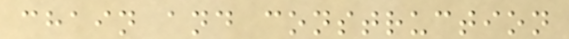chain and construction
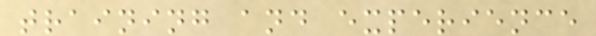training and experience
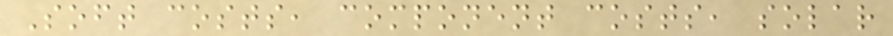Soft costs, component costs, solar
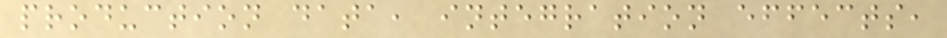production data, integration effects,
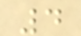4
